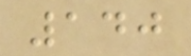140
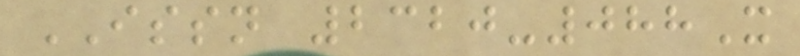ISSN 2320-088X
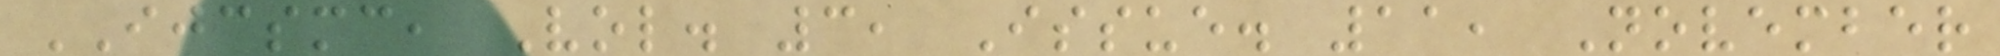IJCSMC, Vol. 3, Issue. 11, November
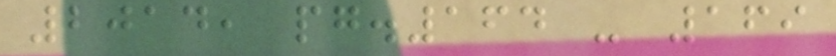2014, pg.164 - 169
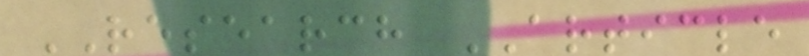RESEARCH ARTICLE
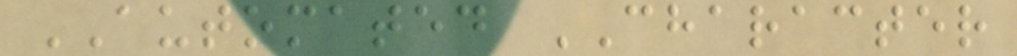AUTOMATED CHARACTER
